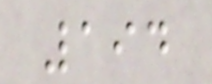194
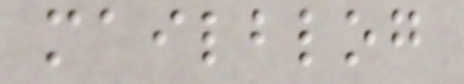mailblog
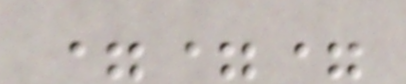===
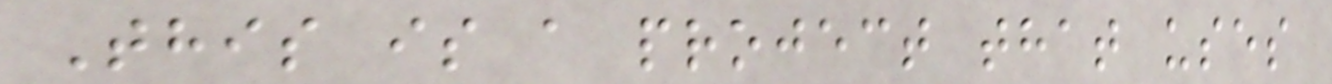This is a project that uses
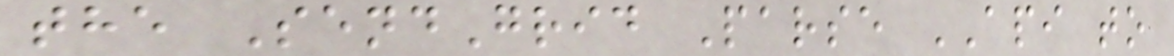the SendGrid Parse API to
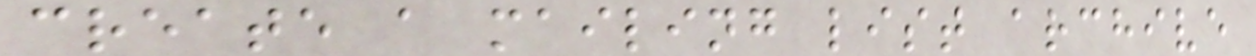create a mailing list archive
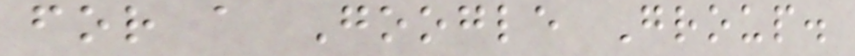for a Google Group.
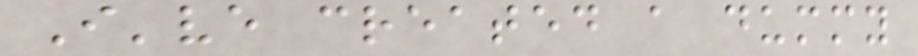I've created a dummy
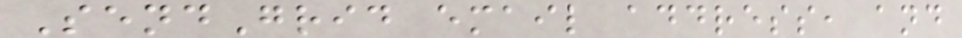SendGrid email address, and
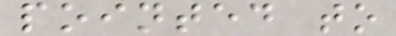pointed to
